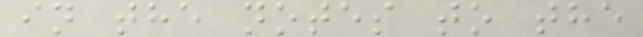in the notes to the
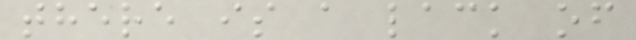there is a lack of
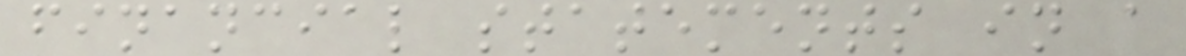financial statements in a
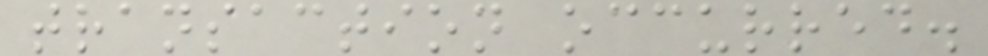transaction occurred.
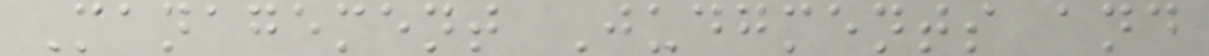Management Judgments and
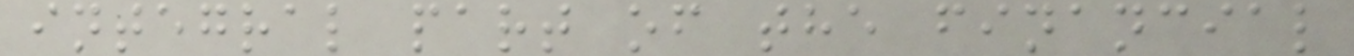integral part of the financial
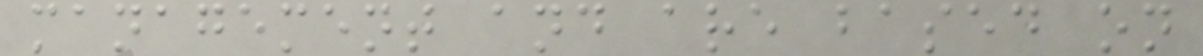management and are based on
